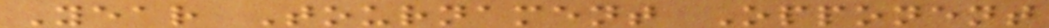Year Tournament Opponent
